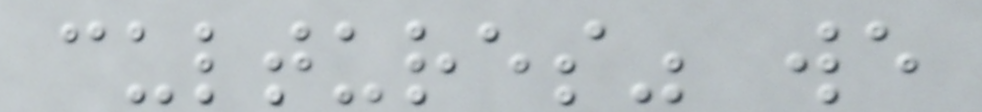cultures" we
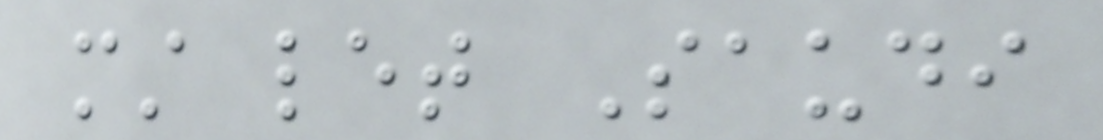must let Saudi
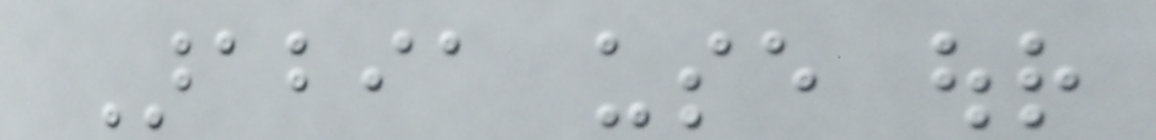Arabia use our
